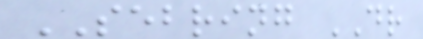SEBRING DR
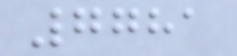7781
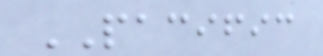PACIFIC
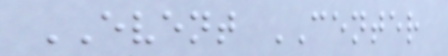EVENT CENTER
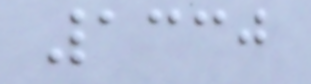1330
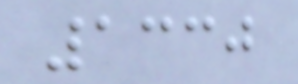1330
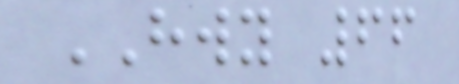HWY 66
